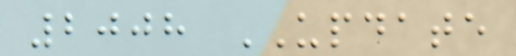2008 UPDATE
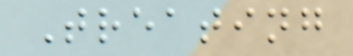Treating
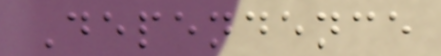Dependence
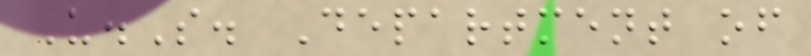U.S. Department of
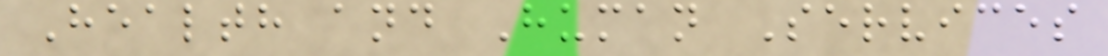Health and Human Services
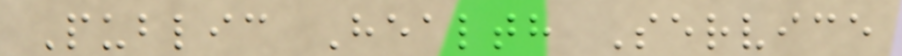Public Health Service
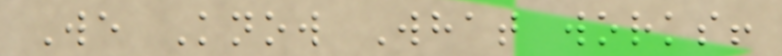We Know What works!
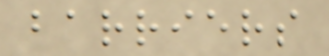barriers
